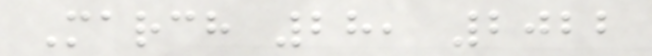March 28, 2022
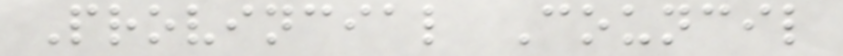Provincial Council
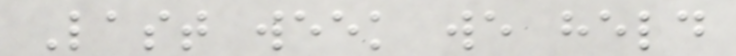Last week we held
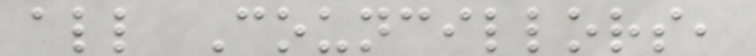all Councillors,
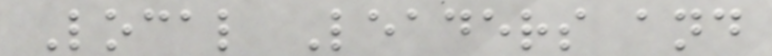Local Leaders and
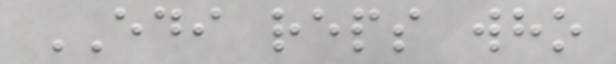EDI reps who
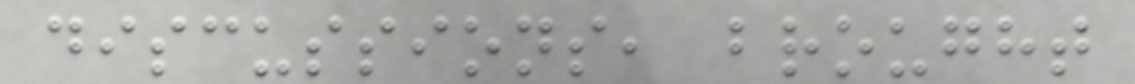discussions, brought
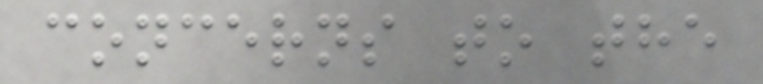concerns to the
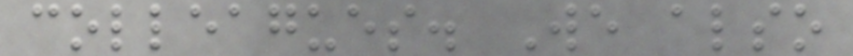colleagues. We also
